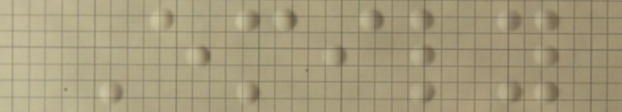Emily
